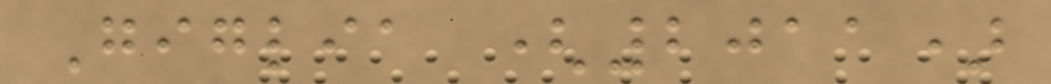Giglia (2011)
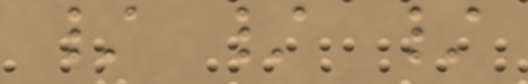/ / /
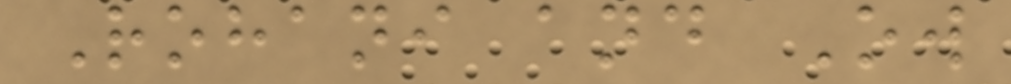Rohani and Ow
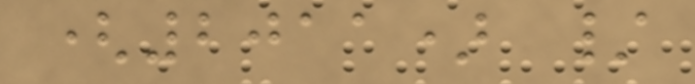(2011) /
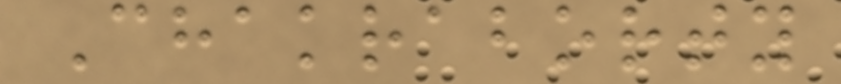Chakraborty
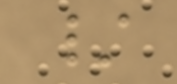/
